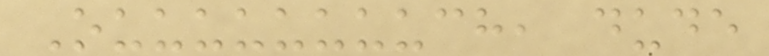Ouuuuuuuuch, dude
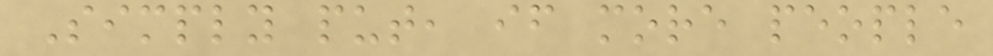Simply put, if more people
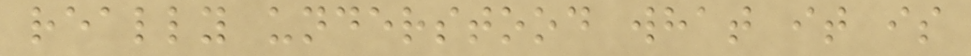really understood what it is
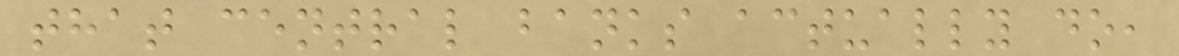that central banks actually do,
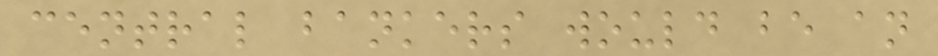central bankers would be an
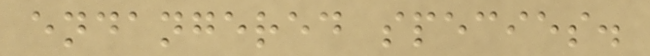endangered species.
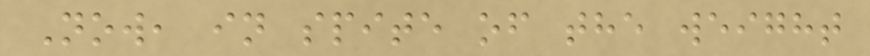Now, in spite of the weight
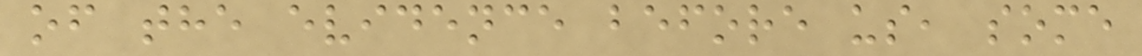of the evidence before us, some
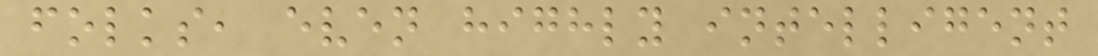folks, even highly intelligent
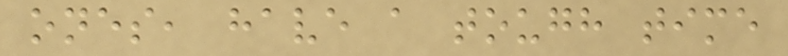ones, have a tough time
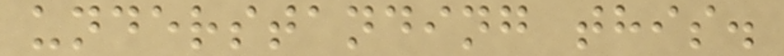understanding this.
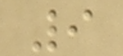9
